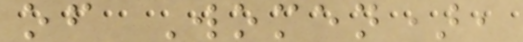of Women),
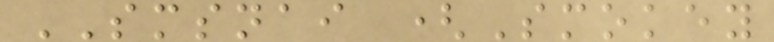SMSNAI (Smokey
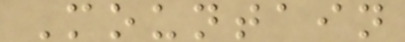Mountain
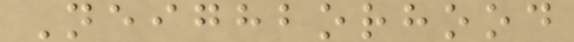Neighborhood
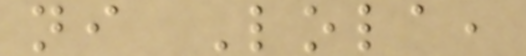ni Lola,
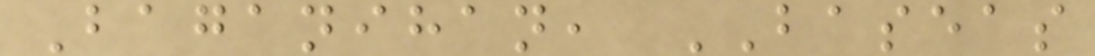Baganihan, BASEAS
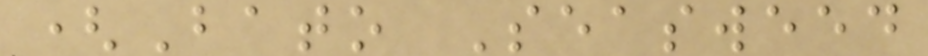(Bato Seasweed
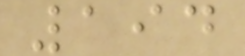194
